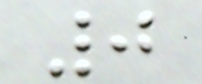0
